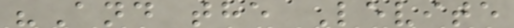"And the Levite
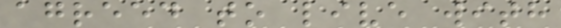agreed to live with
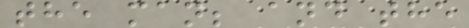the man; and the
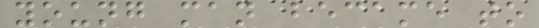young man became to
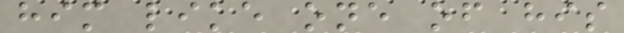him like one of his
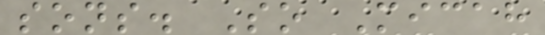sons. So Micah
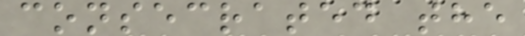consecrated the
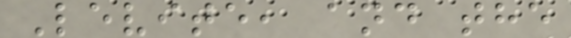Levite, and the
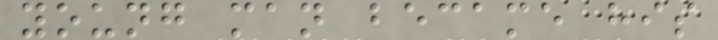young man became his
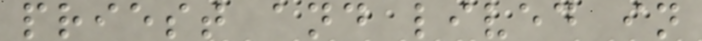priest and lived in
